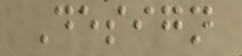Design
